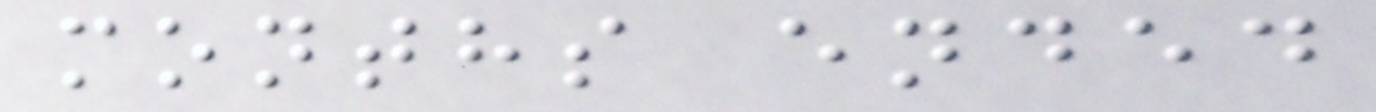months ended
